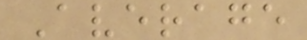Average
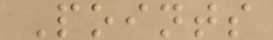Points
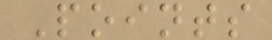Points
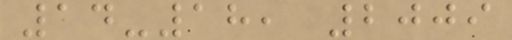14-18, 2009
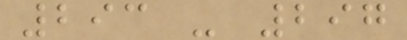293 - 297
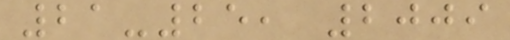21-25, 2009
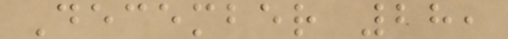December 28,
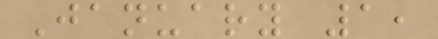January 1,
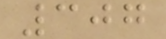307
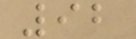92
